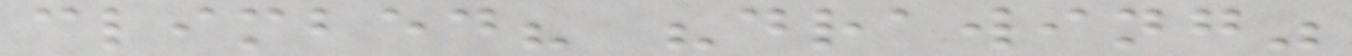climbed? "drawing"
